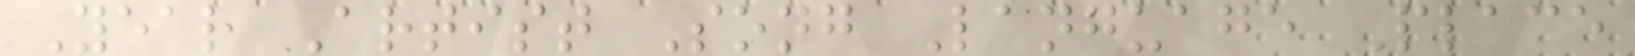Year Artist Song Language Place
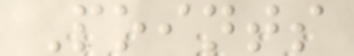Points
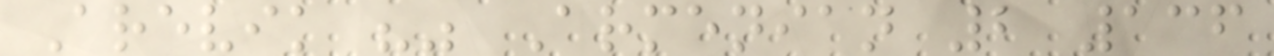Arevik "" Armenian 2 136
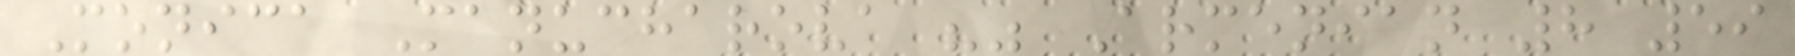Monica Manucharova "" Armenian 8 59
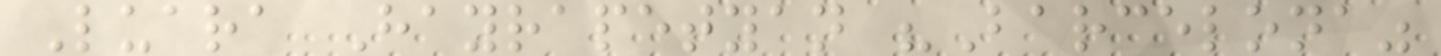Luara Hayrapetyan "Barcelona"
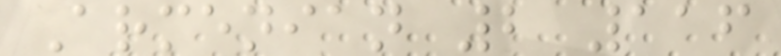Armenian 2 116
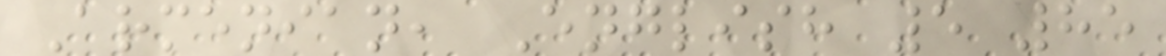Armenian, English 5 85
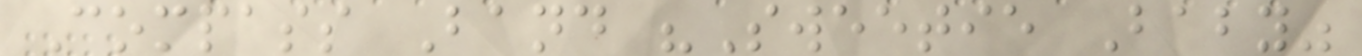Compass Band "Sweetie Baby"
